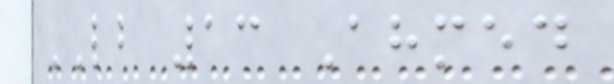LB 13 Ahmed
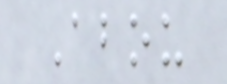Abou
